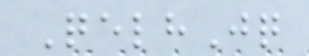QelhJq
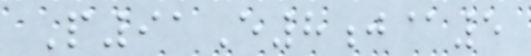P91E8j@5
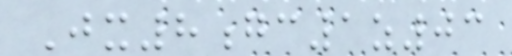Jx8gc1z03
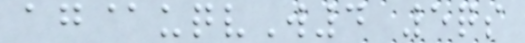ag@uqvW4 5qs
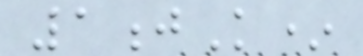1jK*
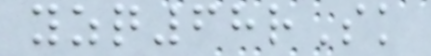yzq68rSk
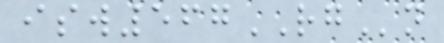isw567RGn
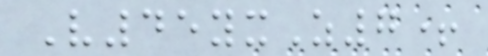V45yxZ7+
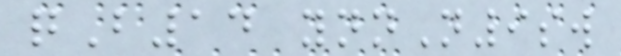qB14 ynnN9sw
